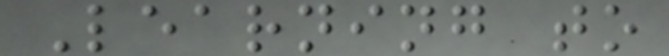Learning to
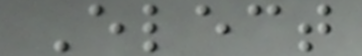Elect
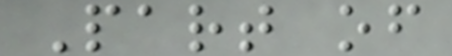Part of
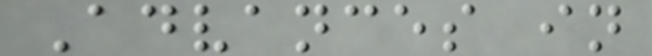Advances in
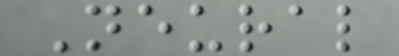Neural
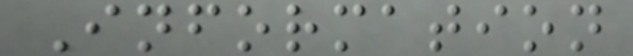Information
